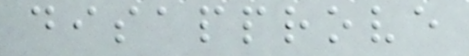disapprove
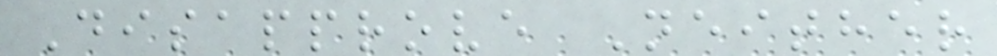Disapprove Neither
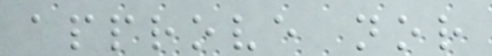approve nor
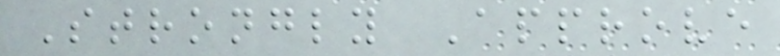Strongly Approve
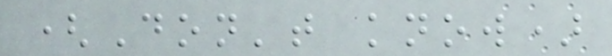(Don't know)
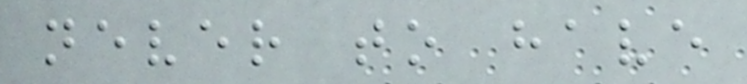never to have
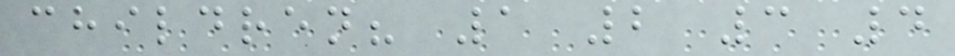children? 1 2 3 4
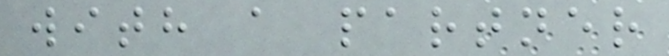with a partner
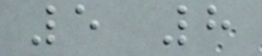5 8
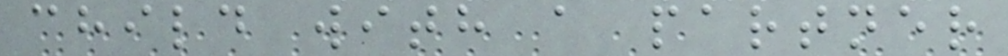child with a partner
